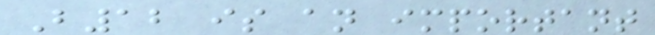B12 is an important
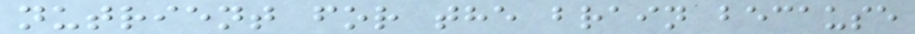nutrient for the brain because
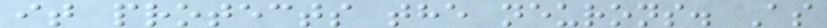it protects the neurons. As
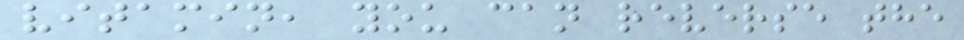vitamin, you can reverse the
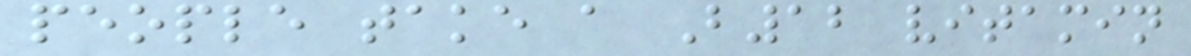people take a B12 vitamin
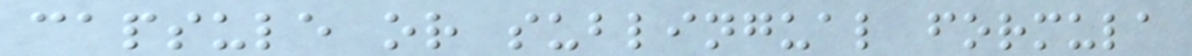capsule or sublingual formula
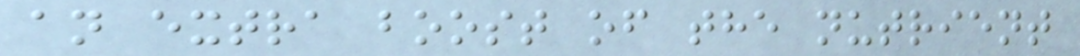an extra boost of the nutrient
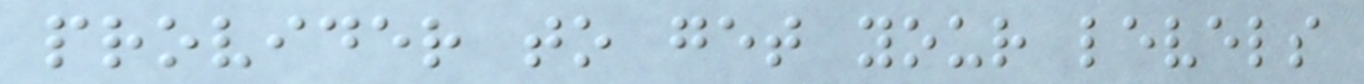provider to get your levels
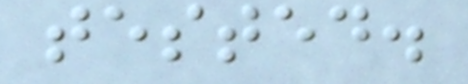tested.
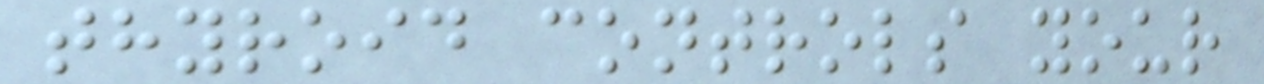thyroid controls your
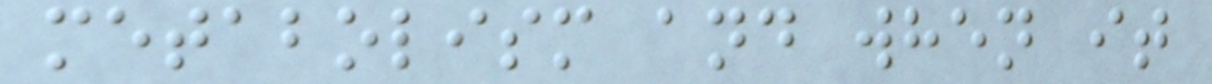metabolism and when it
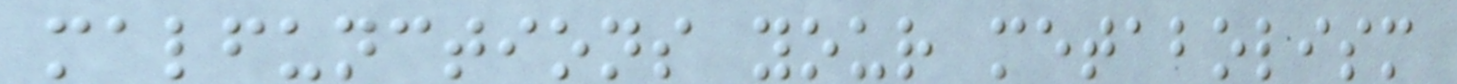malfunctions your metabolism
